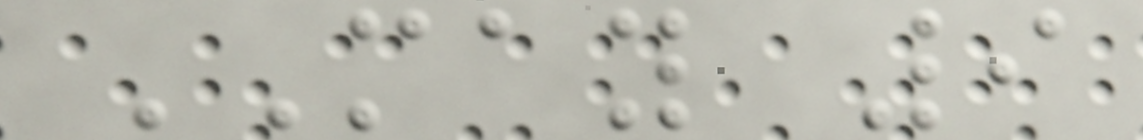MAY 9
